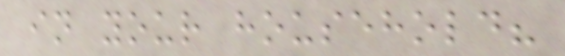in your household?
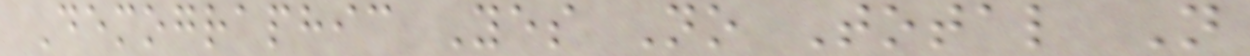Demographic Yes No Total N
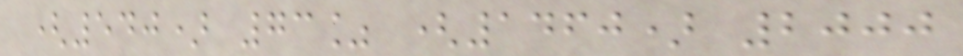(540) 73% (1460) 2000
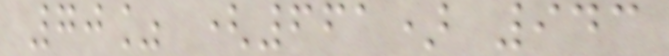70% (661) 943
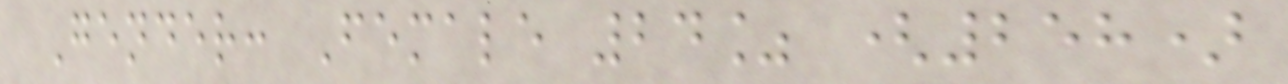Gender: Female 24% (258)
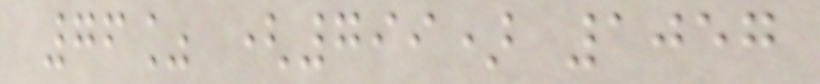76% (799) 1057
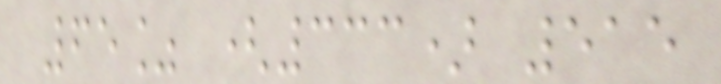65% (333) 515
